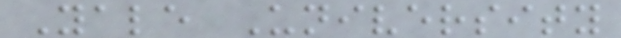Yale University
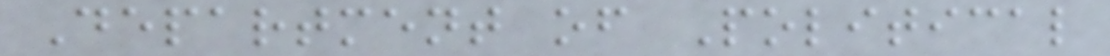Department of Political
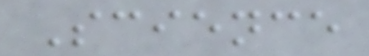Science
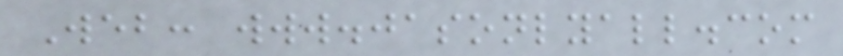Web: www.jasonlyall.com
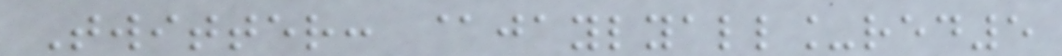Twitter: @jaylyall_red5
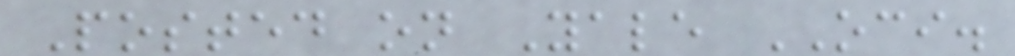Posted on Yale OCI.
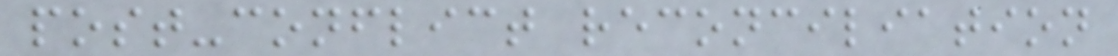post-conflict reconciliation
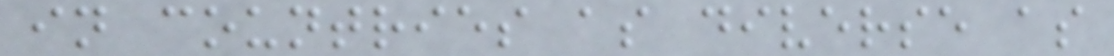in countries as diverse as
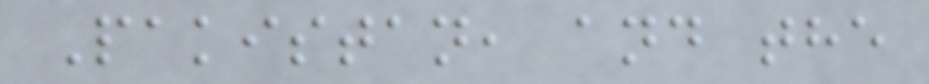Pakistan, and the
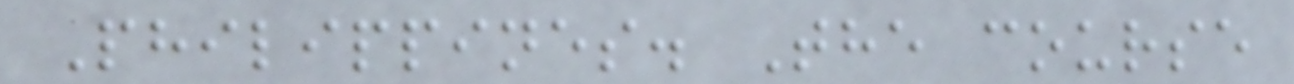Philippines. The course
